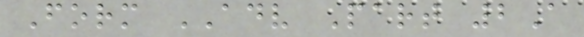Form ADV Part 2A
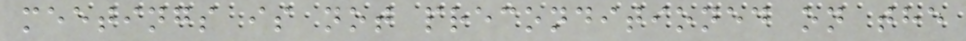meetings is not preconditioned on the
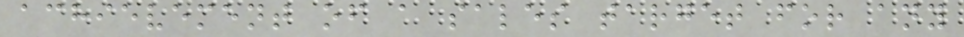achievement of a sales target for any
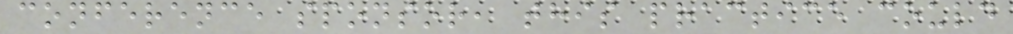conference sponsor, this practice could
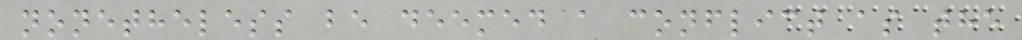nonetheless be deemed a conflict as the
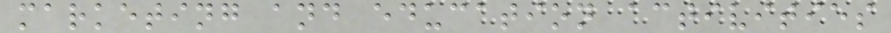marketing and education activities
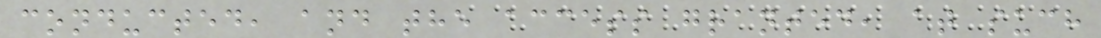conducted, and the access granted, at such
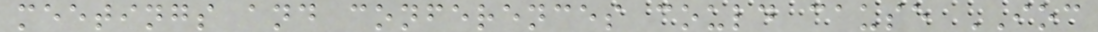meetings and conferences could cause IOC
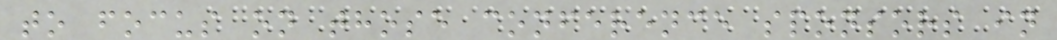to focus on those conference sponsors in
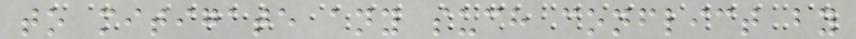to mitigate any such conflict by
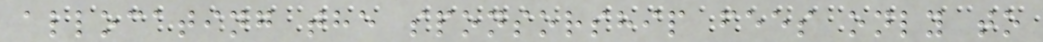allocating the sponsorship fees only to
